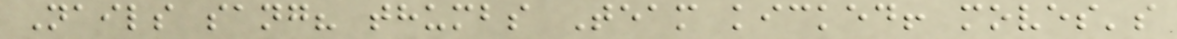Nails sang? thumbs Team kicked! moves's
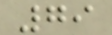79
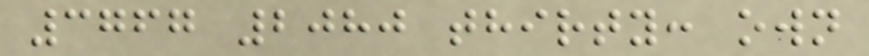3767 2080 thirty: own
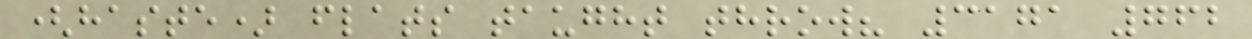(haste) flats taught throw? 3171 762
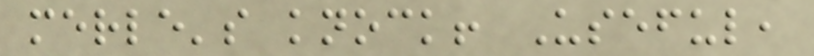merle's knock! Useful,
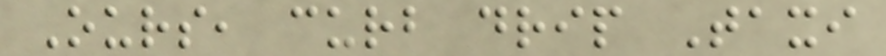Ours, curb drip Taxi
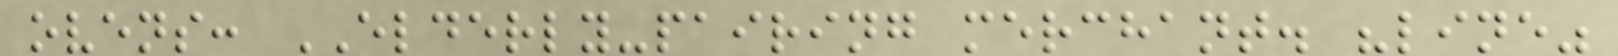ovens: ELDERLY-pairing merchant. "line"
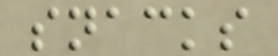snacks
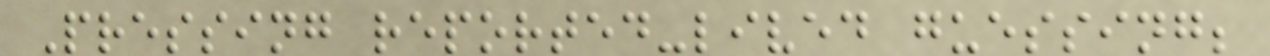Pressing reported-lived guessing;
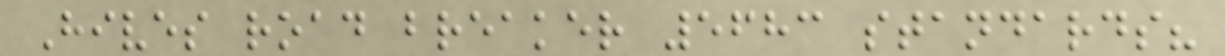Hives road breaker 5683 standards?
